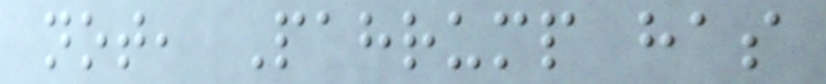not, Pahrump has
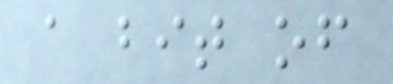a bit of
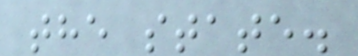the state.
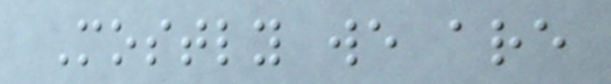Mostly we are
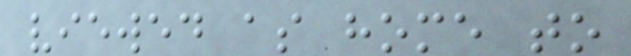viewed as home to
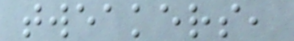tweakers,
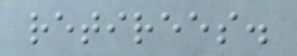retirees.
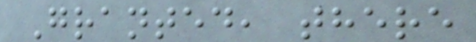Granted, there
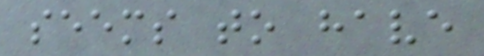seems to have
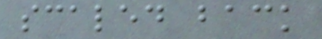scaled back
